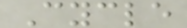Cycle
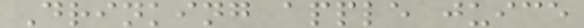Drinking apple juice
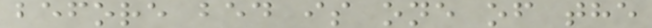before bed is one of the
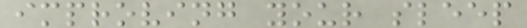improving your sleep
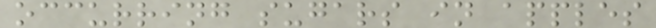occurring sugars in apples
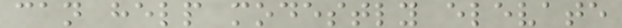can help modestly elevate
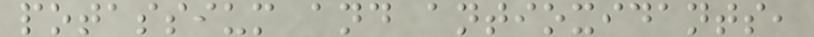potassium and antioxidants,
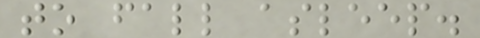to fall asleep.
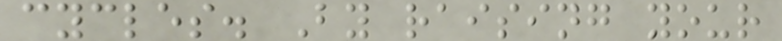cycles. By raising your
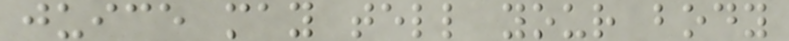juice may tell your body
